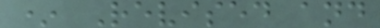* Revised and
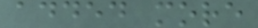added more
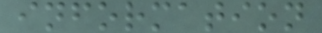information
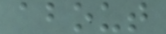about
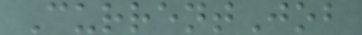CurrentJob
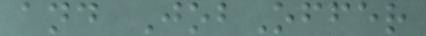and JobOffer
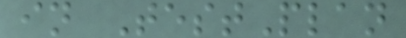in TestPlan
